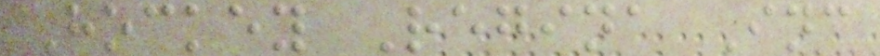Hockey Regina Inc
